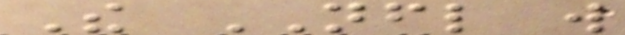The NFL will
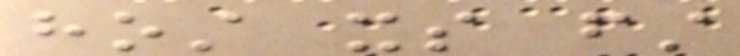host its first
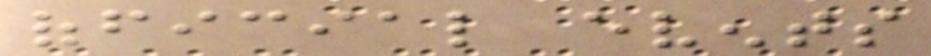official events
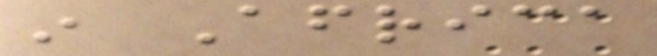in Africa
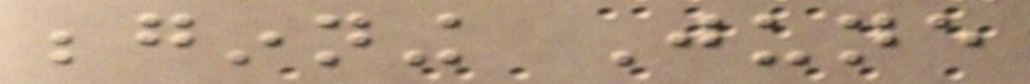beginning June
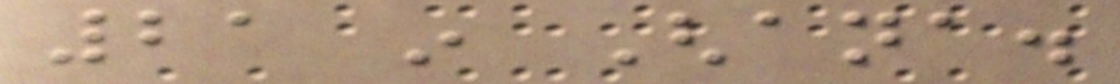21 in Ghana.
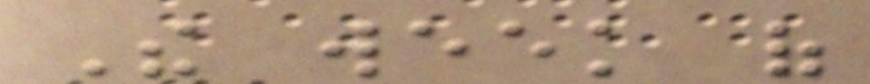The week of
